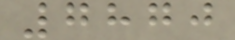7870
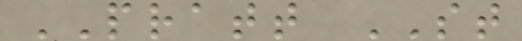PRATT ST
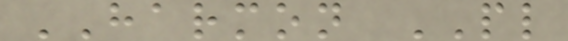HARMON PL
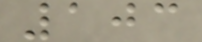103
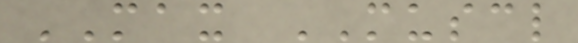MAX MUSCL
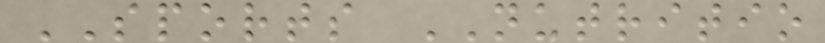SPORTS NUTRITIO
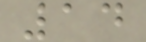14
